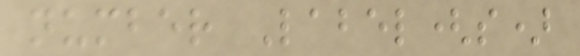number Label(s)
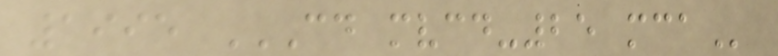1995 CD MVCD-25 MCA
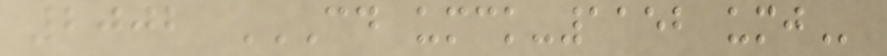2002 CD UMCK-1152 UMJ
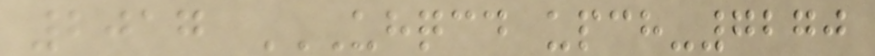2017 UHQCD UPCH-7270
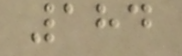184
